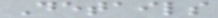Details
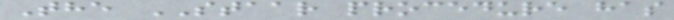The STAAR procedure has
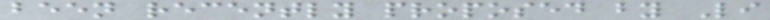been recently proposed by Li
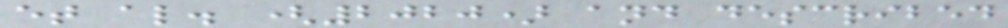et al. (2020) and described
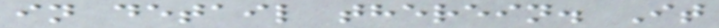in detail therein. It
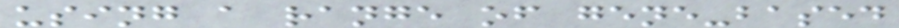using a range of gene-based
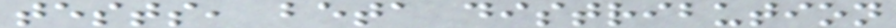tests, beta distribution
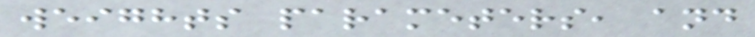weights parameters, and
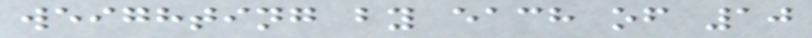weighting by each of 10
